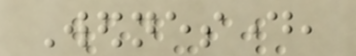Wednesday,
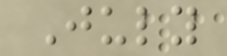July
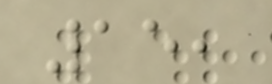15,
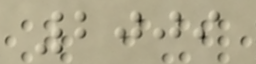2009
